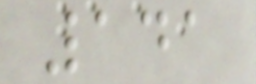141
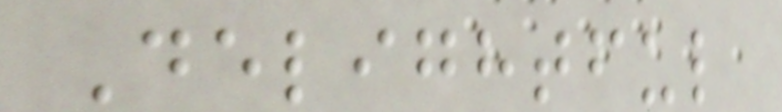Delightful
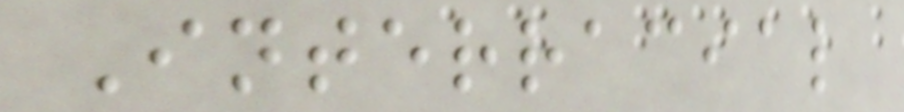Interracial
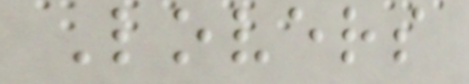Lovers
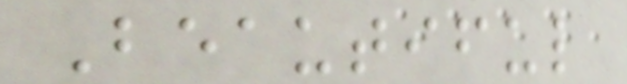Beautiful
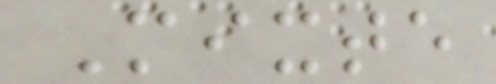Mixte
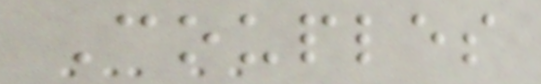Couples
